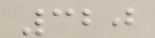320
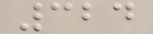324
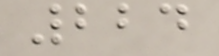224
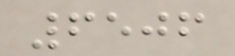6506
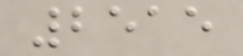2515
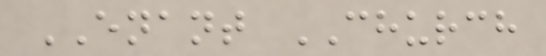ENANT CHURCH
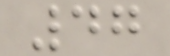47
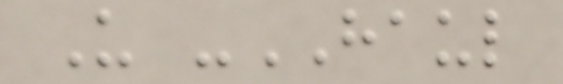U -HAUL
